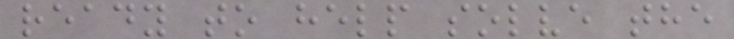ready to help solve the
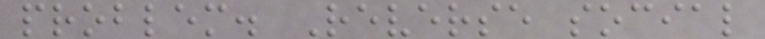problem. Reverse social
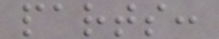parts:
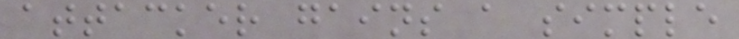attacker gains a simple
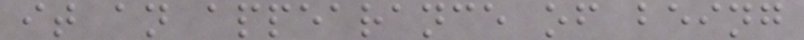it an appearance of being
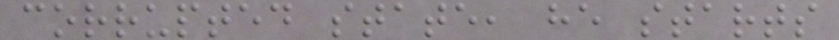corrupted state, he starts
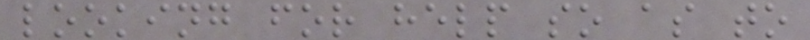looking for help so as to
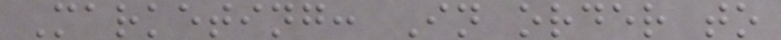Marketing: In order to
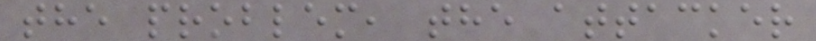the problem, the attacker
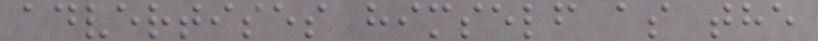advertises himself as the
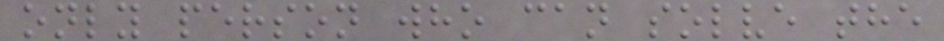only person who can solve the
